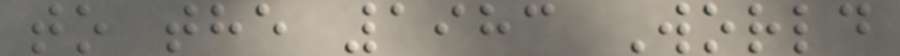to the 1983 World
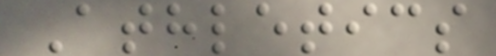Athletics
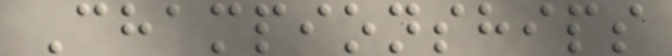Championships
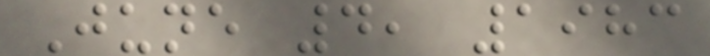June 4, 1983
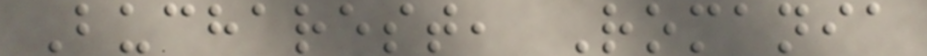Bucharest, Romania
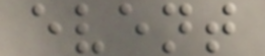event
